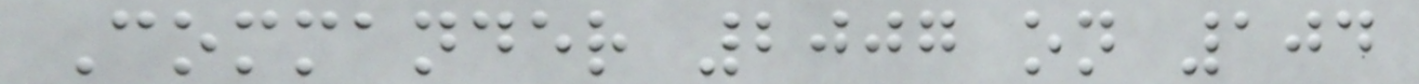Commander 2007 on 104
